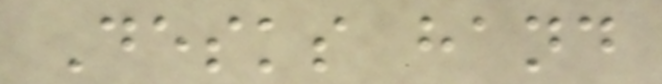Desks hand
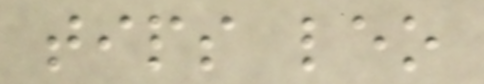tips leo
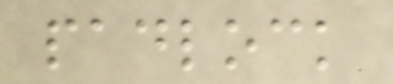padlock
